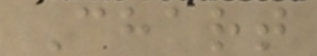Chart
